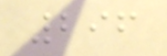296
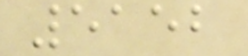5152
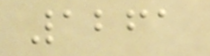1261
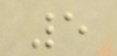5
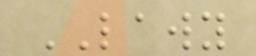LAWY
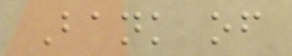Bank of
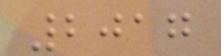2017
